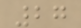27
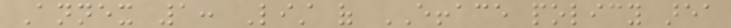Annex 1: List of EFFACE policy area
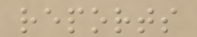reports
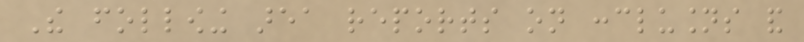The following area reports on conclusions and
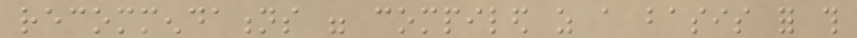recommendations were compiled as a basis for this
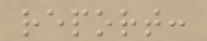report:
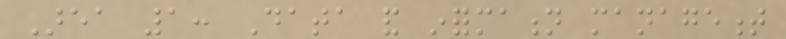Area 1: Data and information management
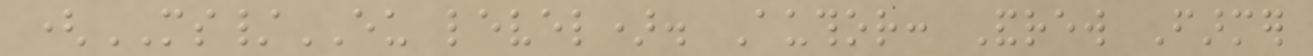(MS/EU level). Author: Andrew Farmer
